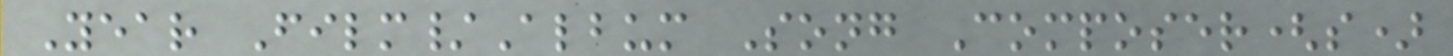Year Film/Album Song Composer(s)
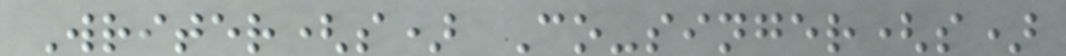Writer(s) Co-singer(s)
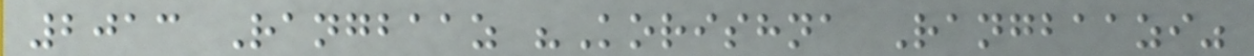2013 Rangbaaz "Korishna Rangbaazi"
